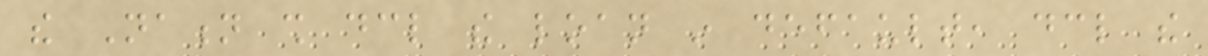the Nation shall declare the loan in default, declare the
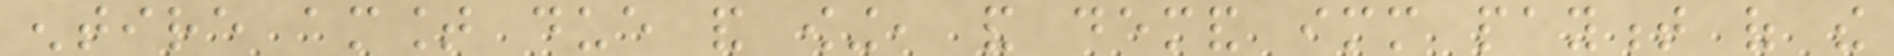entire amount due and owing, and demand immediate payment of the
